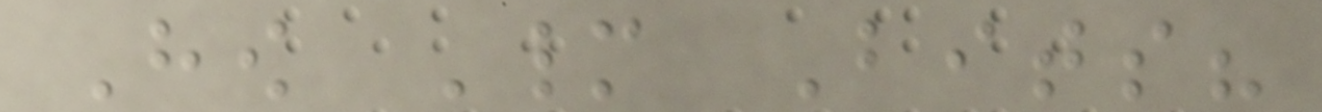How Many Bits?
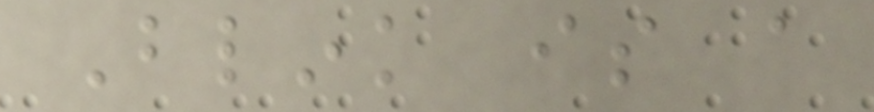Blink is a
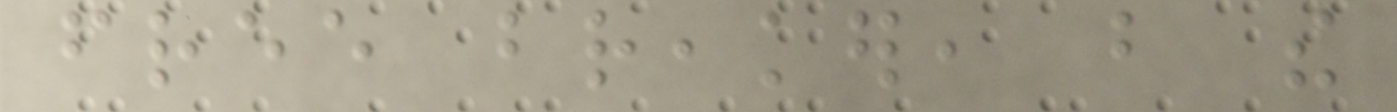free breaker, but the
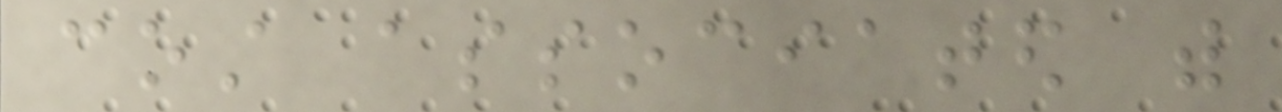cost associated with
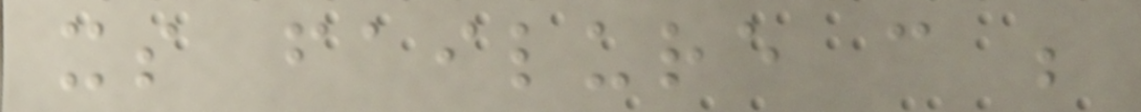its failure can be
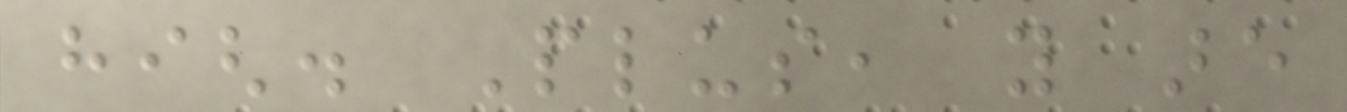high. Plus, you are
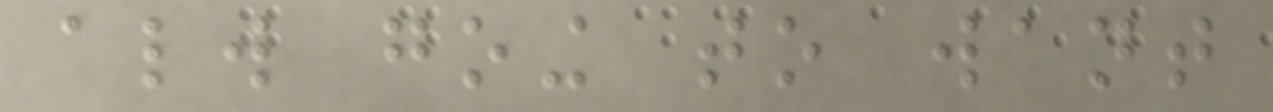always going to want
